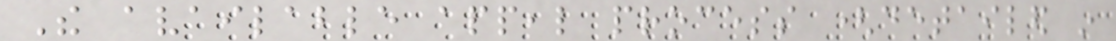The available appeal process (detailed in
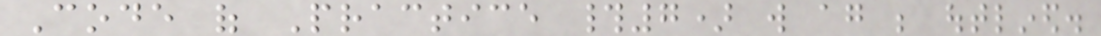Code of Practice #7) will again be outlined.
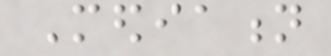Mediation
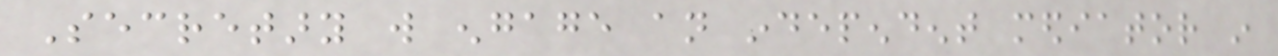Secretary will engage an independent mediator in
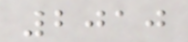2010
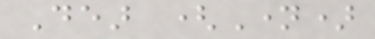Dear (Name)
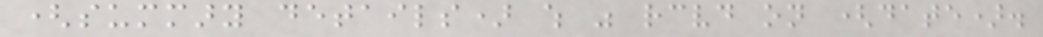(summary details) which was received on (date).
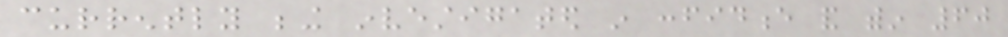currently being investigated in confidence and within 60
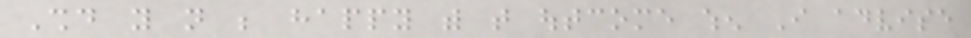Should you not be happy with that outcome when I advise
